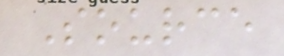Source
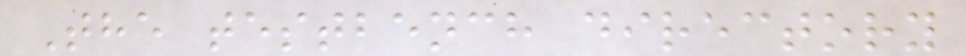The testbench directory
